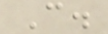C.
